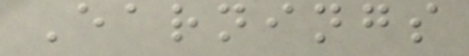Earnings
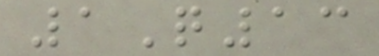1Q13
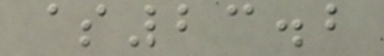$23.2
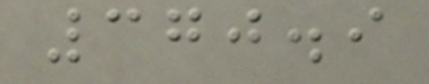370.9
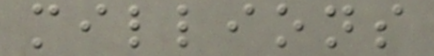millions
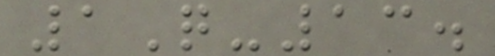1Q-13.
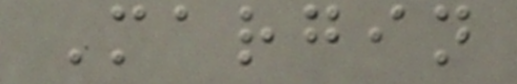Margin
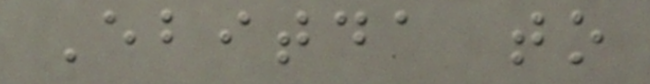Ebitda to
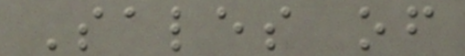Sales of
